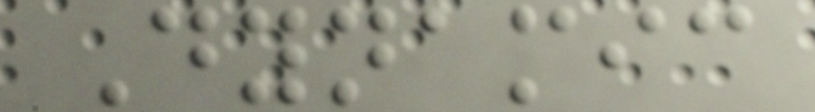Dynamic
